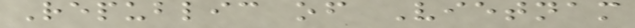Republic of Vietnam
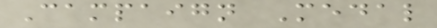Campaign Medal
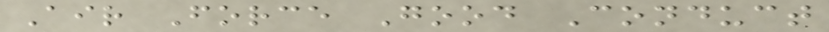Air Force Good Conduct
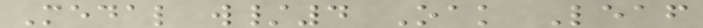Medal w/4 Oak Leaf
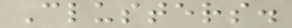Clusters.
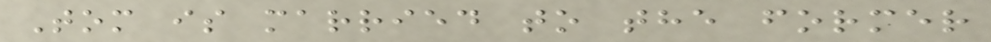Tom is married to the former
